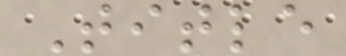Title
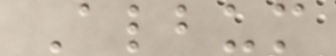Album
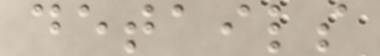details
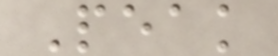Peak
